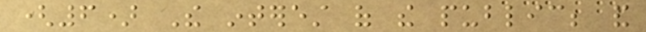(6) The interest of the public; and
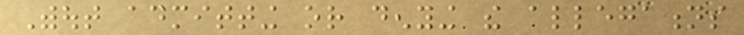Without admitting or denying the allegations
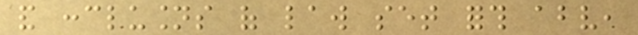and conclusions of law set forth above,
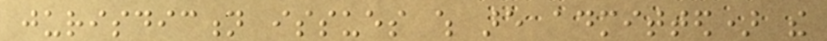jurisdiction issues which are admitted) the
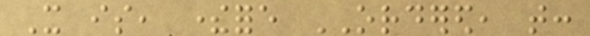It is, therefore ORDERED, that:
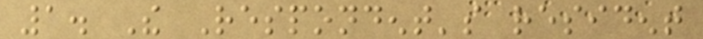1. The Respondent's resident
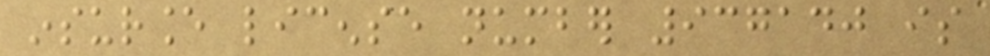insurance license number 937140 is
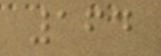164
